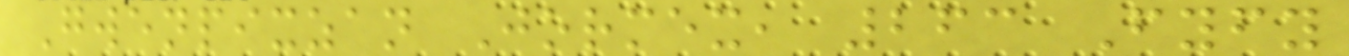Gwenpixzan Jormex, 263 Fyfy
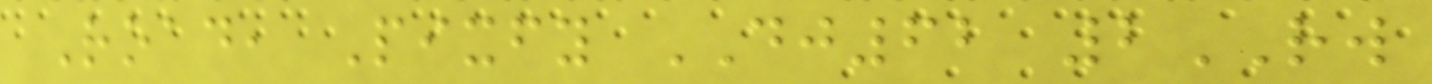Road, Pixfy DJ62 2RW
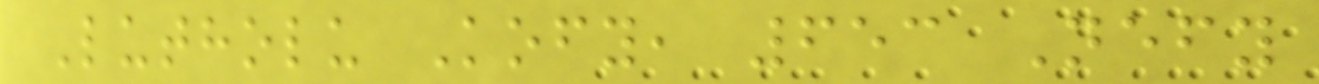Lutholu Kofy, 653 Nefy
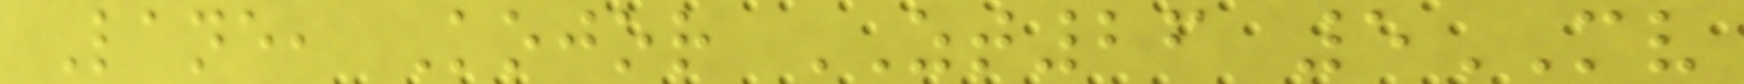Lane, Kojor ZT26 5MV
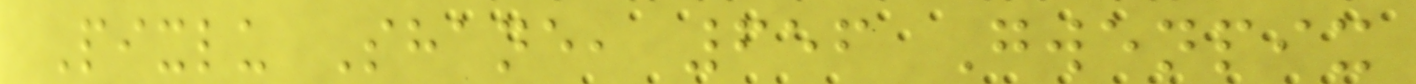Pixlu Shane, 656 Gwenpix
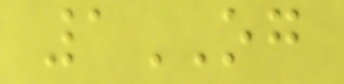1OG
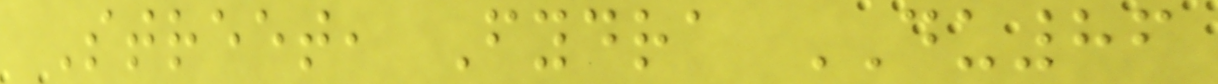Street, Fydra DU86
